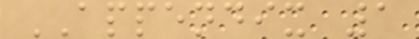APPENDIX 1
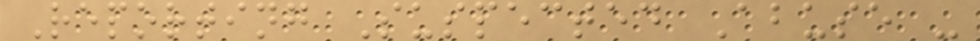Reporting Suspected Abuse -
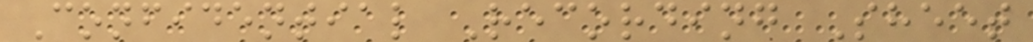Confidential Recording Sheet
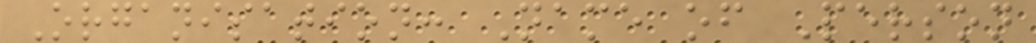Organisation: Name of Person
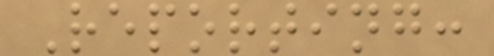Reporting:
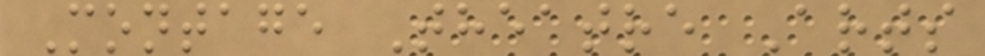Montage Theatre Arts
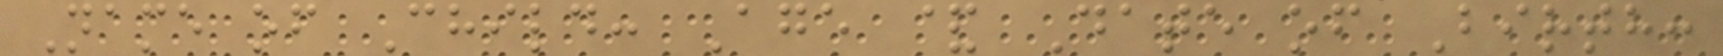Name of Child: Age & Date of Birth:
